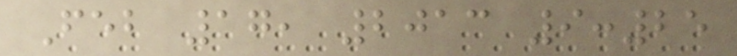Feb 17, 2013 9:25
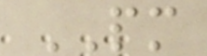PM
